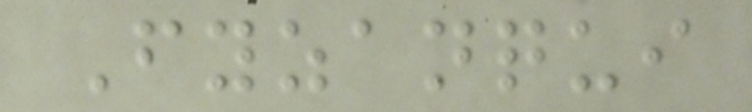Fyzanqui
